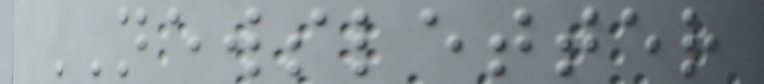NEWSLETTER
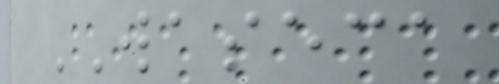WASECA
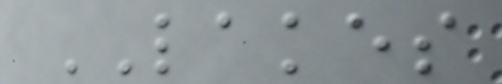LAKES
